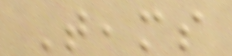Teams
